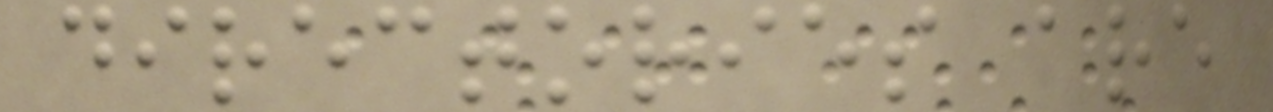directories are
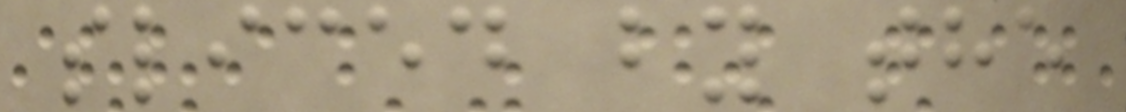sliced by the
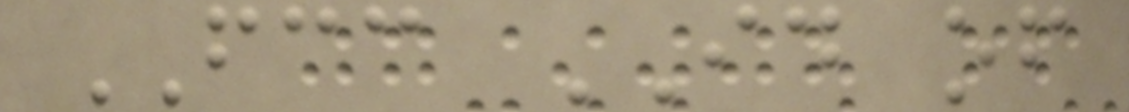FCC ID of
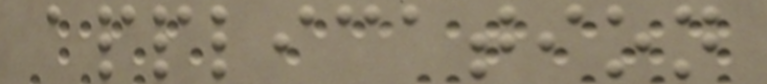application
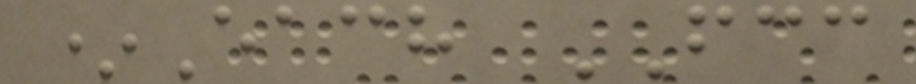*Each FCC
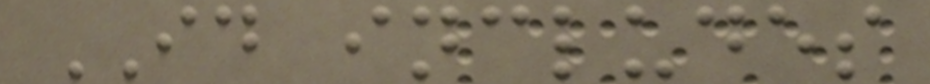ID includes
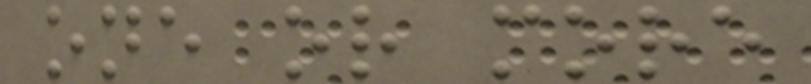one or more
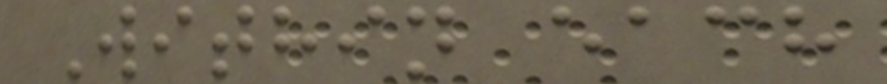Within each
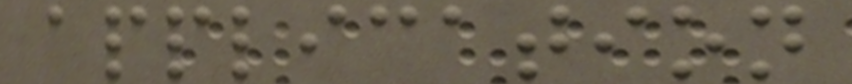application
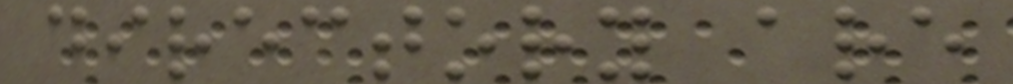directory are
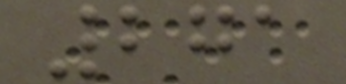271
